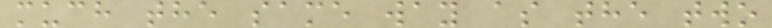much the same way as the two
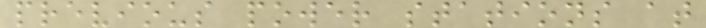previous power stations at
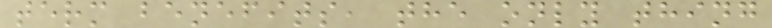term benefits, the only thing
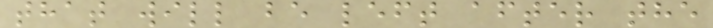that will be left after the
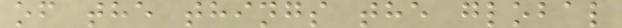of the things the global
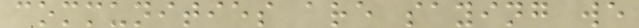communities are saying we
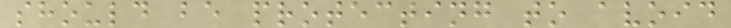should be protecting to avoid
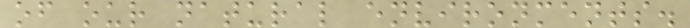of our natural environments.
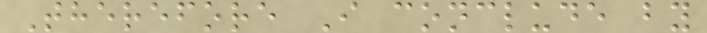Therefore I conclude by
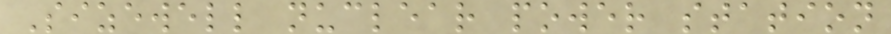Sizewell nuclear power station
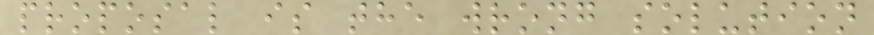proposal is the wrong solution
